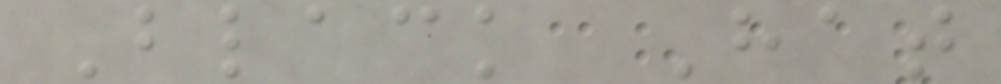Black Hat
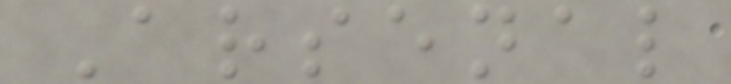Arsenal
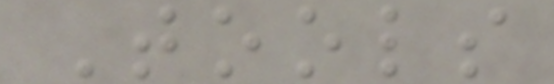Tools
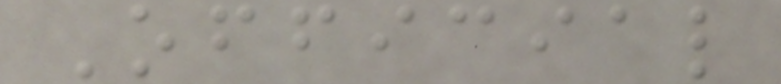Official
